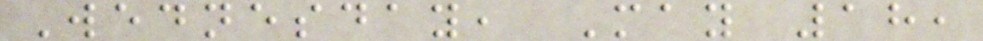Wednesday, May 18,
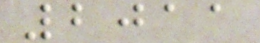2011
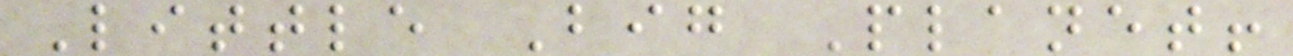Little Big Planet!
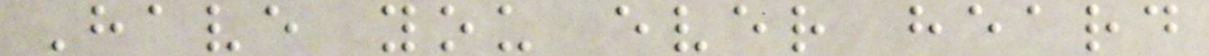Have you ever heard
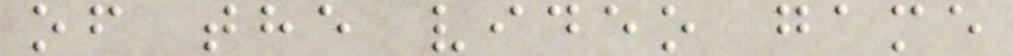of the video game
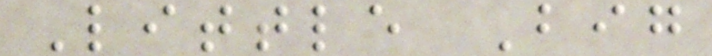Little Big
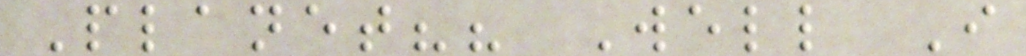Planet?? Well I
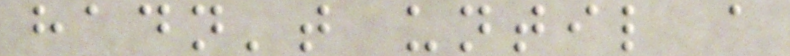hadn't until a
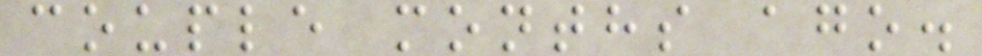couple months ago.
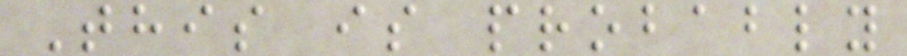This is probably
